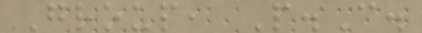Group, P.C.
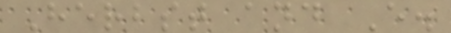Herbst and E.
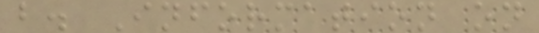b. Information on
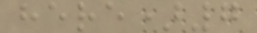here)7
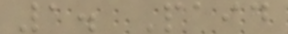1. Paid
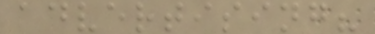advertising?
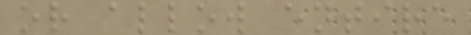or allow entire
